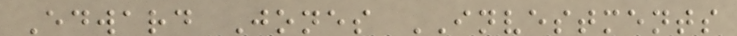Edward Jones INVESTMENTS
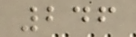246
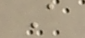A
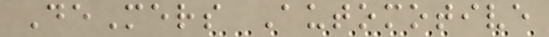DeMers Automotive
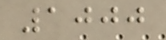1000
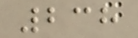238
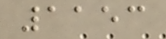1153
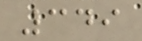349
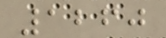1260
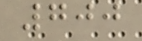700
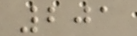201
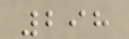298
